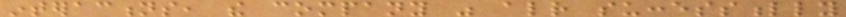interactions, the company was already successfully
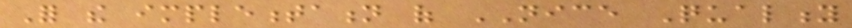For the implementation of NICE Quality
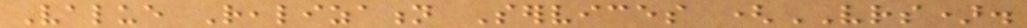Value Realization Services (VRS).
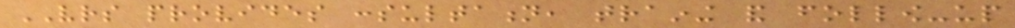VRS provides consultation, training and follow-up
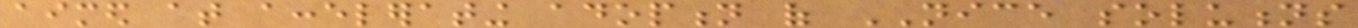aimed at accelerating adoption of NICE solutions
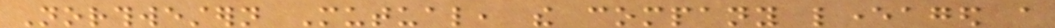Northwestern Mutual, the company leveraged a
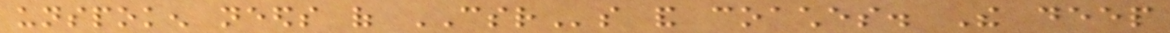unspoken needs of CSRs and coaches. The deep
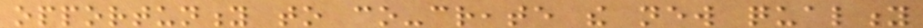opportunity to co-create the new quality
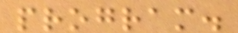program.
